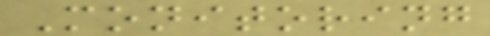Monitoring
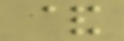&
